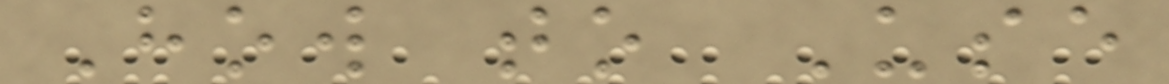How to Use
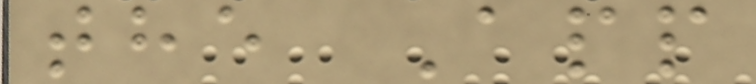the App
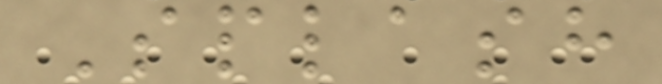Splash
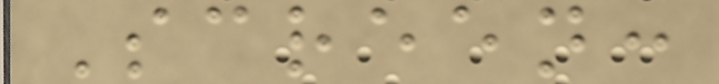Screen:
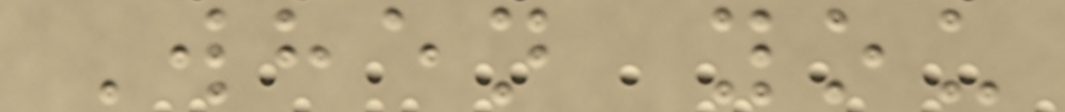When you
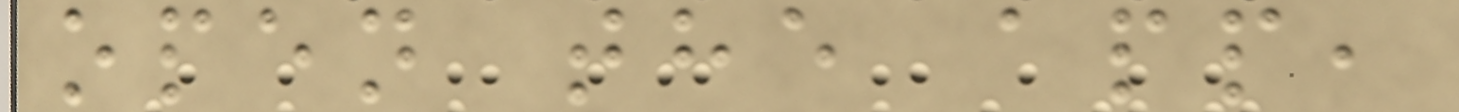open the app,
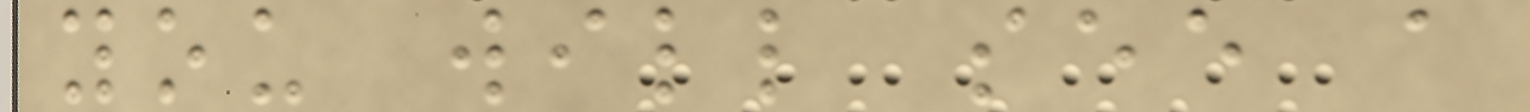you will see a
